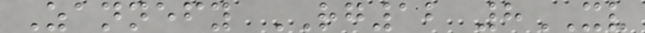Zannefy RG12 8XV
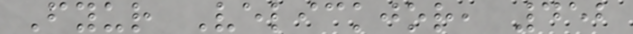Fyur Velickjor, 452
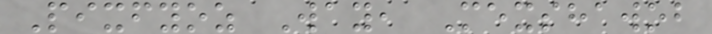Pixfyoz Way, Mexshawob
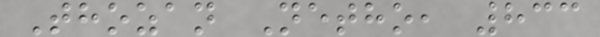Thozan Netho, 833
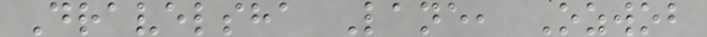Dravelsha Lane, Ozwob
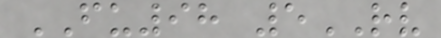FU98 5RV
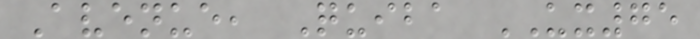Avenue, Quiba UX75
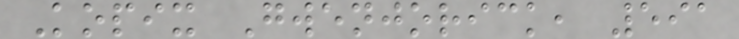Kopix Gwenjorick, 591
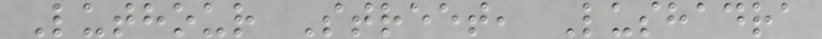Luthour Street, Lushadra
